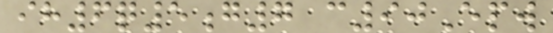ih6q5g7 c90Epw
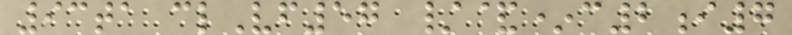93ta clVf57 /&*c2i7
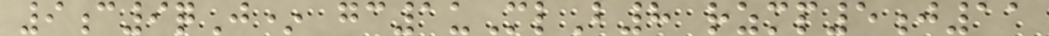9c9qJ* gc1uMlB8 rzmp5j11
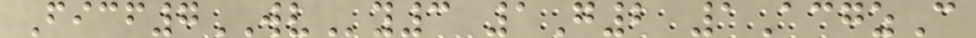Ficf7WVy3 1G2 1AcgzC
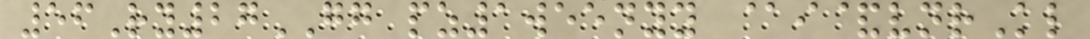56Ry27GG pz1weenyy @i&vnrKl
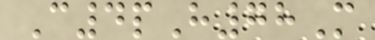C4pH78M
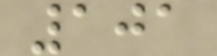101
